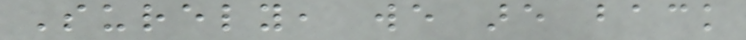Surely, we are back
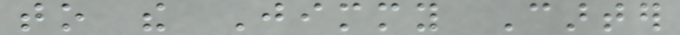to the Jimmy Carter
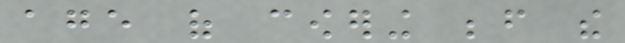age of cowering before the
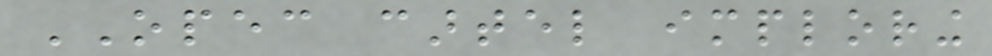OPEC cartel imploring
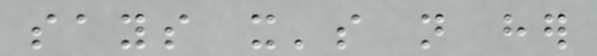says it's not her
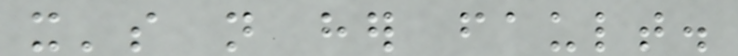it's not her fault.
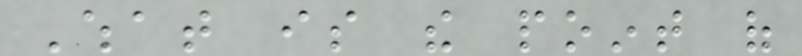What is the point of
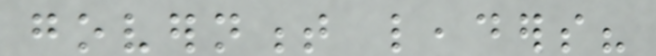government leaders?
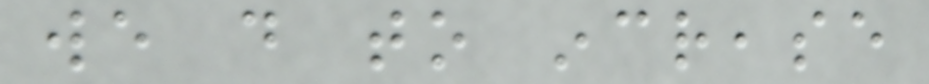we do to increase
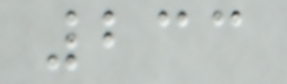233
